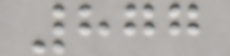877
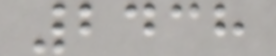2438
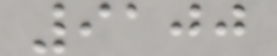9100
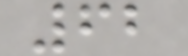62
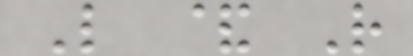L & R
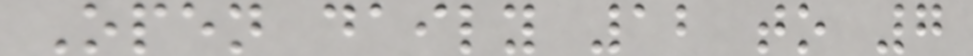Open daily 12 to 7
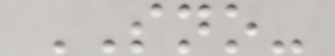SNO-
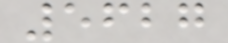5627
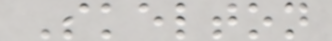Skelton
